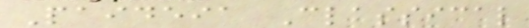Paideia Classical
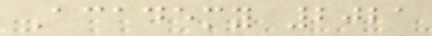Academy 2021
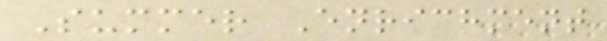Summer Enrichment
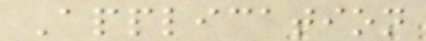Application
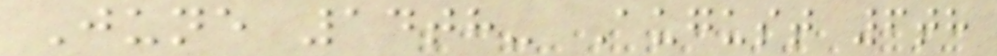June 14th- August 6th
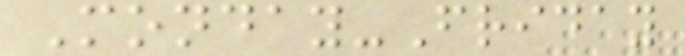Monday-Friday
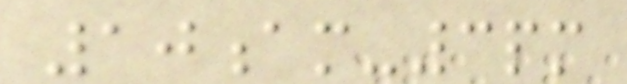10am-3pm
